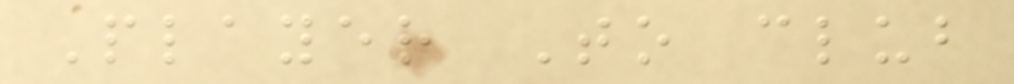Player To club
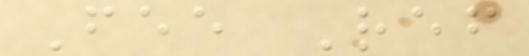Fee Ref
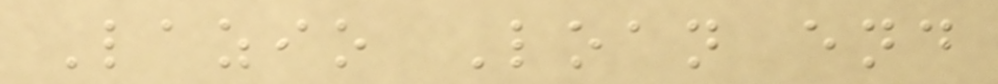Lazio Loan end
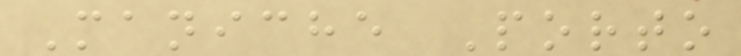Maniche Porto
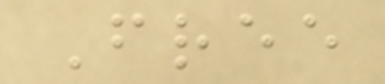Free
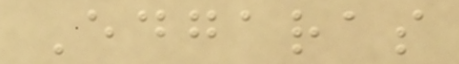Edgaras
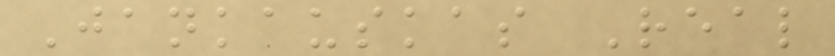Jankauskas Real
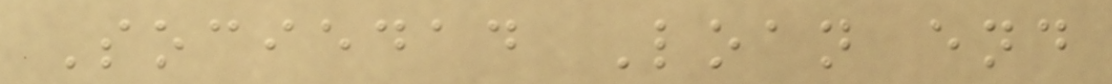Sociedad Loan end
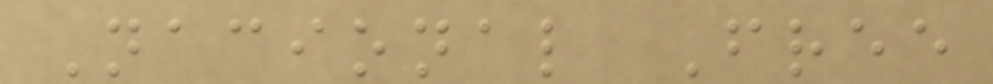Nacional Free
